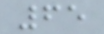65
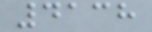4138
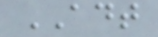ADT
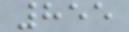855
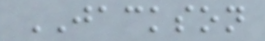JACKSON
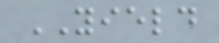YIELD
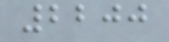2200
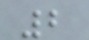2
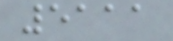5111
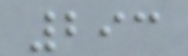293
